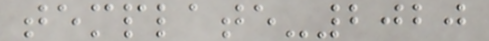template-2020
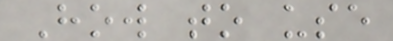How to use
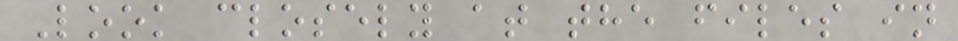Look closely at the files in
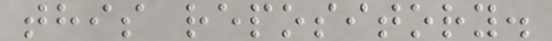this repository.
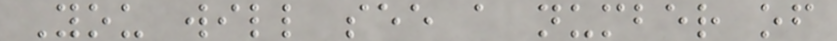You will see a number of
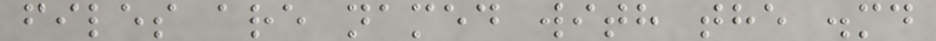files are named with the .md
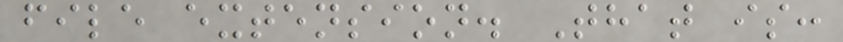file extension. That is:
